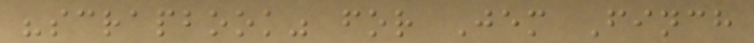"scrapbook" for Jem Finch
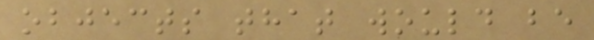objects that would be
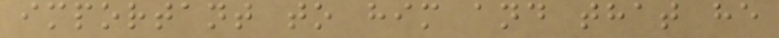important to him and that he
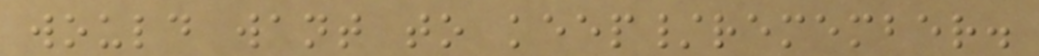would want to keep/remember.
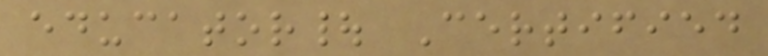educator| Certified
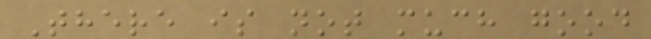There is not much good
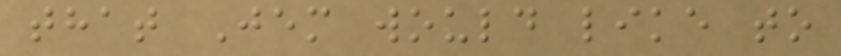that Jem would like to
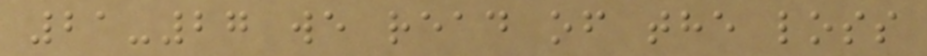21-27 we read of the loss
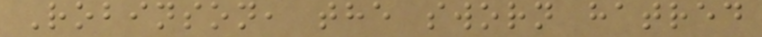Robinson, the sworn hatred
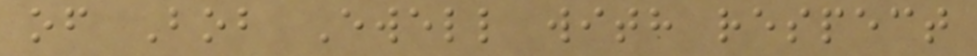of Bob Ewell with respect
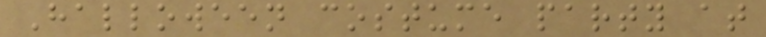Halloween costume party at
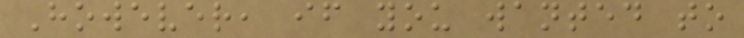However, if you wanted to
